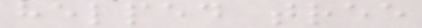helped tree
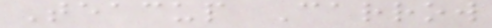Teacup Carrow
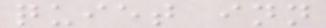quiet inn
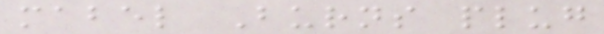mabel Burns plug
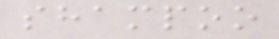shampoo
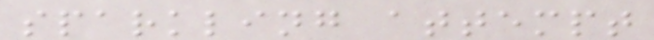sparkling attempt
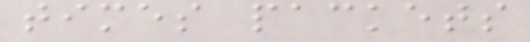times packets
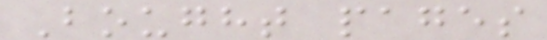Bought pages
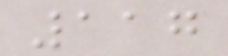117
